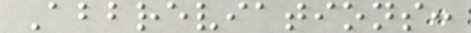Abbreviations:
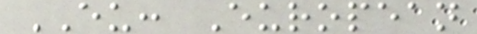EU: European
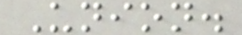Union.
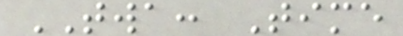TWA: Time
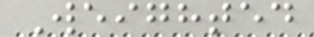Weighted
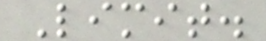Limit.
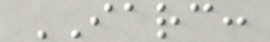IARC:
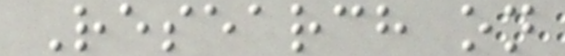Research on
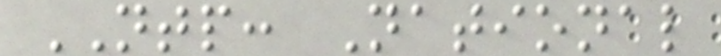NTP: National
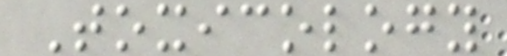Toxicology
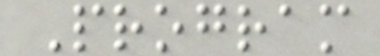Program
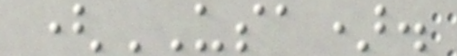(USA).
